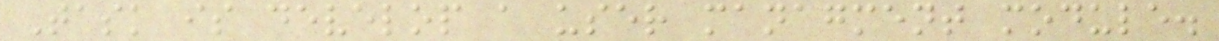Task is develop a user managment module.
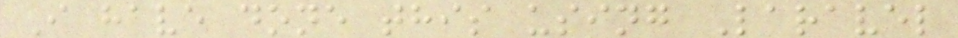I have done this using Laravel
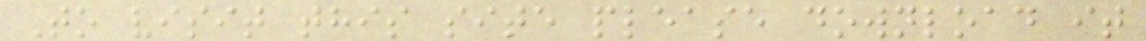To visit this site please download it
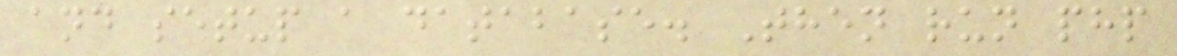and setup a database. Then run php
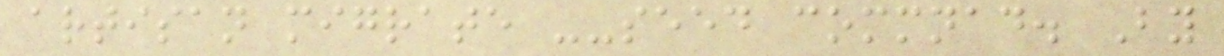artisan migrate --seed commnad. By
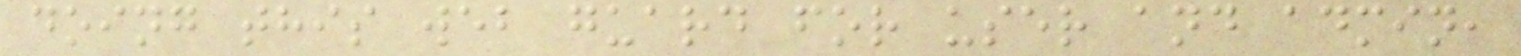doing this web guard for user and admin,
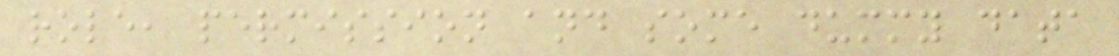role, permission and some dummy data
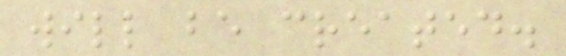will be created.
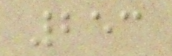253
